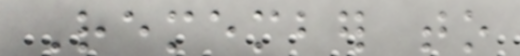Remember to
